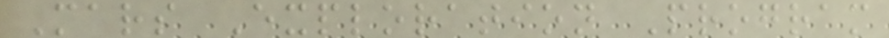Mars Exploration Program
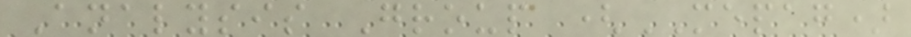Analysis Group (MEPAG)
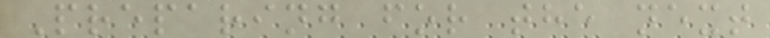Preparing for the next
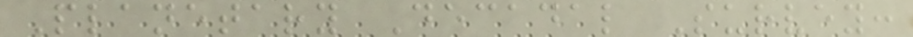Planetary Decadal Survey:
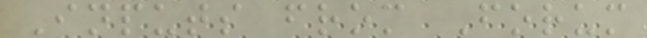Inputs from Forum
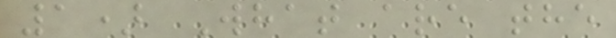1) What are the
